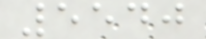5540
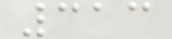313
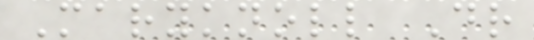Maryknoll Dr
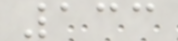133
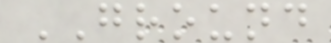GROUND
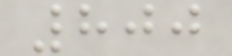800
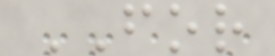FOR
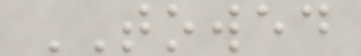TOWED
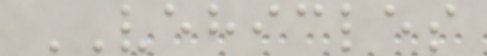VEHICLES
